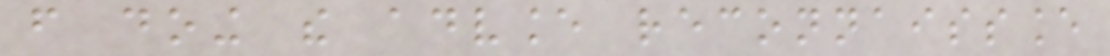from doing the advance reconnaissance
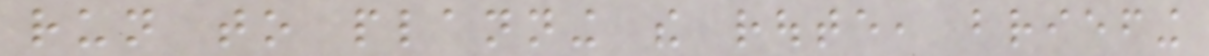run to planning the route, briefing
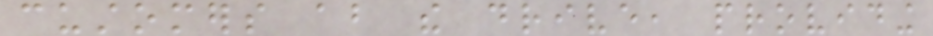customers about the drive, providing
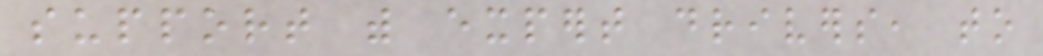support with expert drivers, to
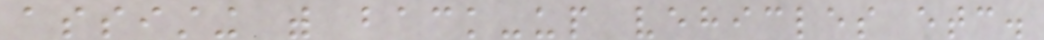assisting with back-up vehicles etc.
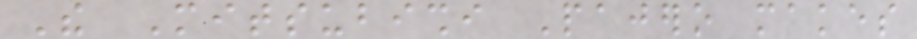The Mitsubishi Pajero makes
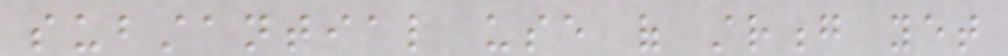substantial use of strong yet
